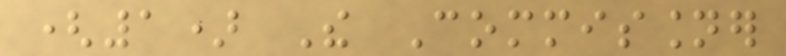(1) The Commissioner
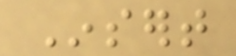Insert
